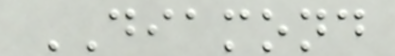DIAMOND
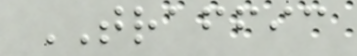TRAFFIC
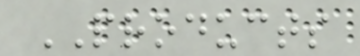PRODUCTS
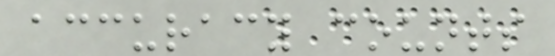accuracy counts
